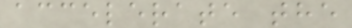accelerate the
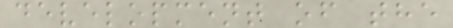development of the
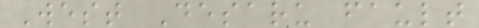West Desaru fault
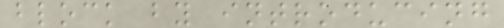block by introducing
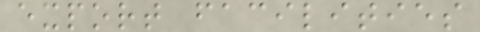export facilities
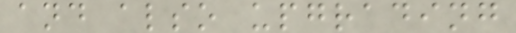and also upgrading
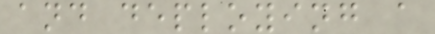and deploying a
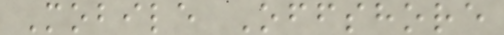Mobile Offshore
